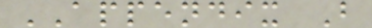APPENDIX B
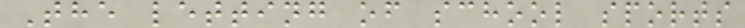The letting of school sports
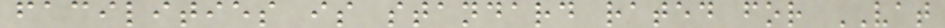facilities is standard rated for VAT
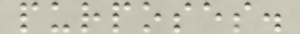purposes.
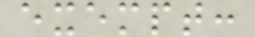exempt:
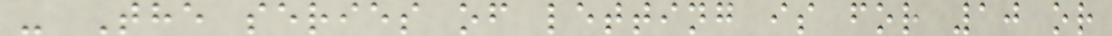- The series of letting is for 10 or
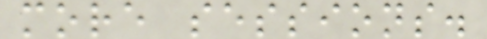more sessions.
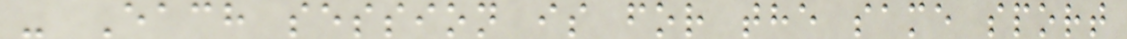- Each session is for the same sport
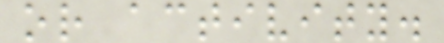or activity.
